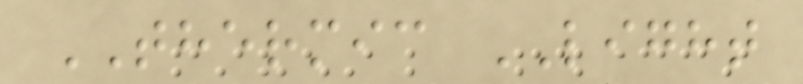THERMIC LIGHT
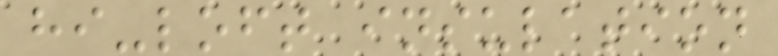hi-loft insulation
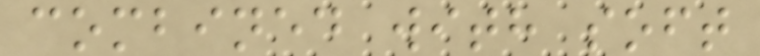combined with soft
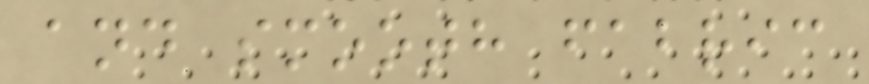and smooth fabric
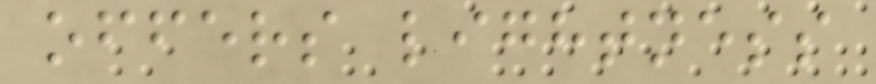offers lightness
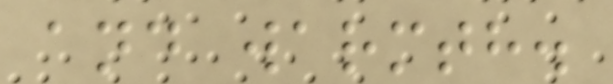and warmth.
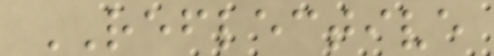REFLECTIVE
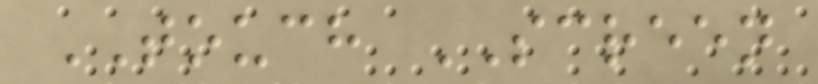TOUCH SCREEN
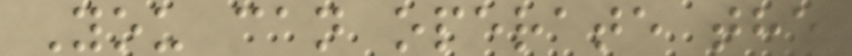You can operate the
